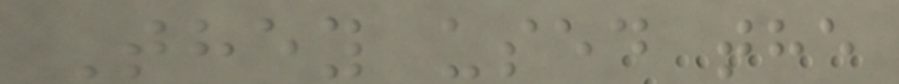They used the
